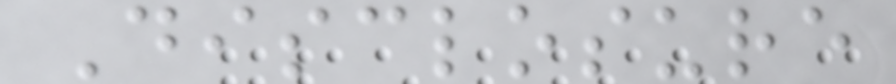Disclosure
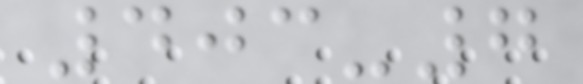403-7
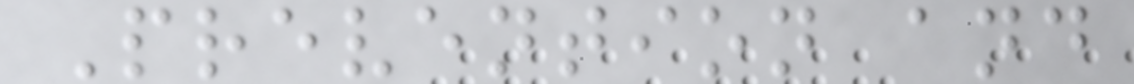Prevention and
